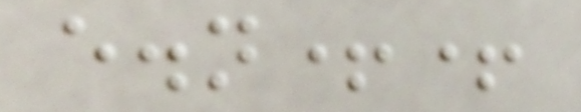e.n++
